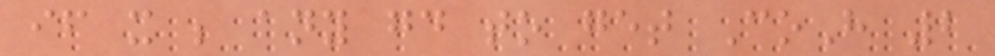if it be any good to get CoH 2
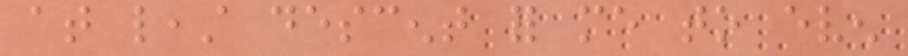at least descent for me to even
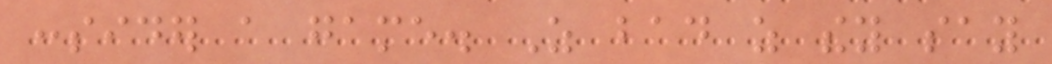consider a game. As bad as they say
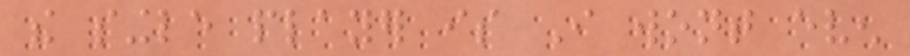the single player is I wont even
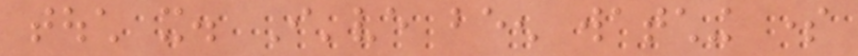touch it. I've been watching some
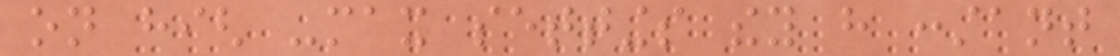on high -max settings they have constant
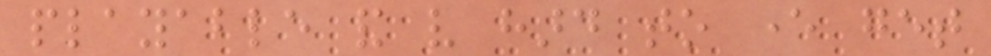playable and very hard to ever get
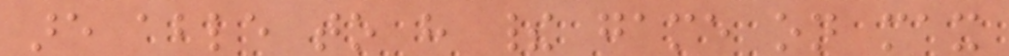are able to have their game on max
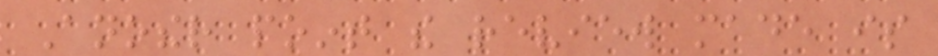Another point the review made is
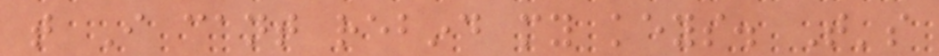that I cant rebind my keys. That's
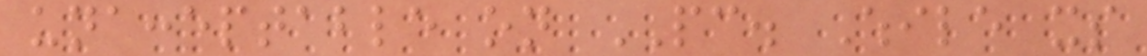unacceptable on PC. While its
